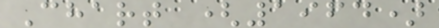Chart (1964)
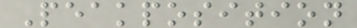Peakposition
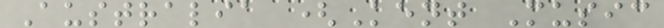Australia (Kent Music
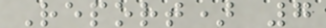Report) 7
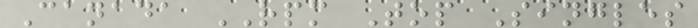Canada RPM Top Singles
